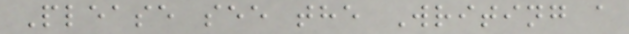Please see the Writing a
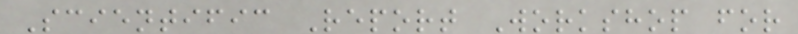Scientific Report Workshop for
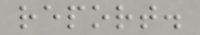report.
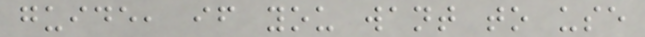guide, if you want to use
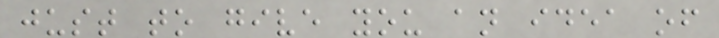just to give you an idea of
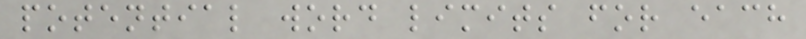potential word limits for each
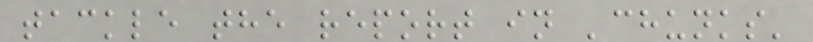tackle the report in 'chunks'
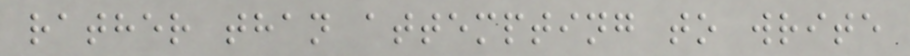rather than attempting to write
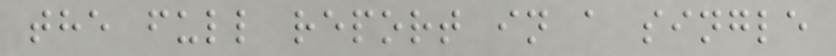the full report in a single
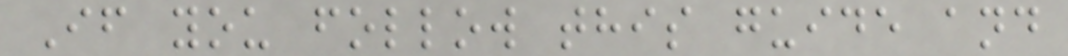If you follow this guide and
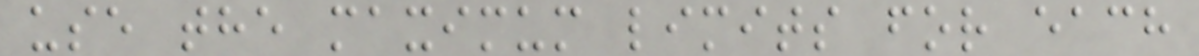use the maximum limits for each
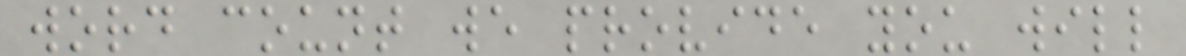word count we provide you will
